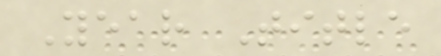Year Title
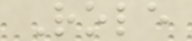Role
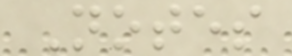Notes
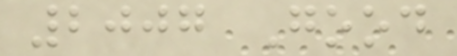2007 Good
